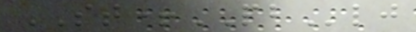ST+PBlj
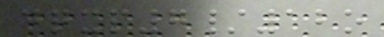dqxp7/12o
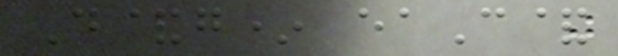D&g* eaC&
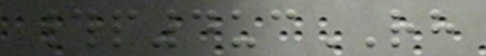#p4ucRH
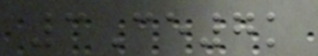3Ce7k
